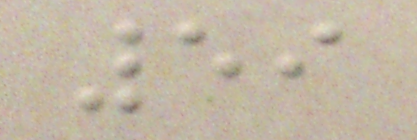59
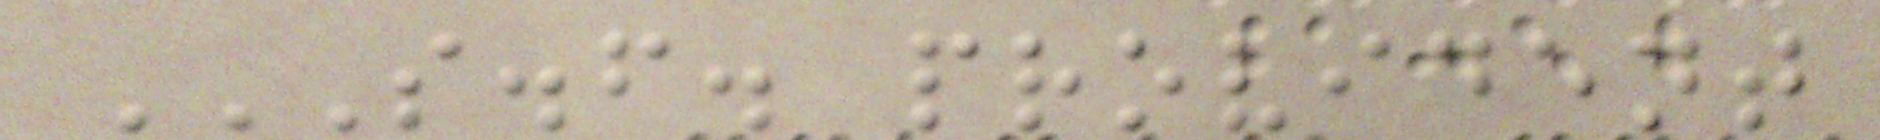S.F. PROVIDENT
